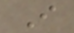I
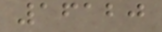16120
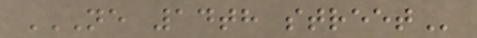NE 14TH STREET
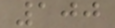100
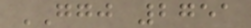GGJ 2751
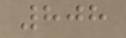808
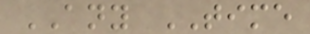ANY TIME
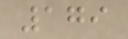179
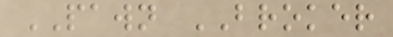PAWN BROKER
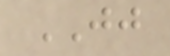JJ
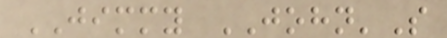JIMMY JOHN'S
